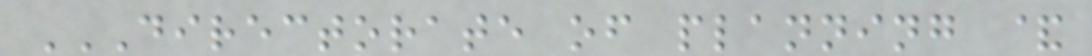DIRECTORATE OF PLANNING &
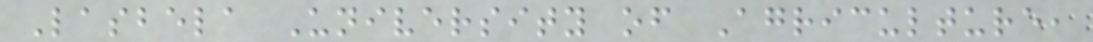Lasbela University of Agriculture,
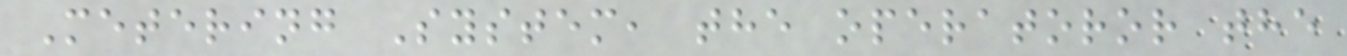Metering System, the operatoror the
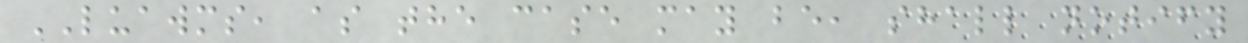LUAWMS, as the case may be, shall notify
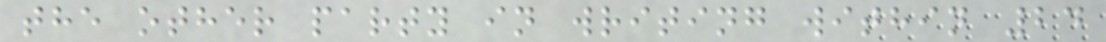the other party in writing within 24
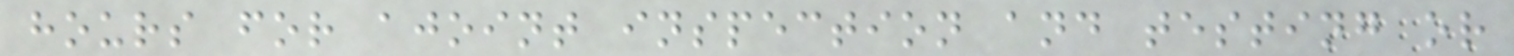hours for ajoint inspection and testing or
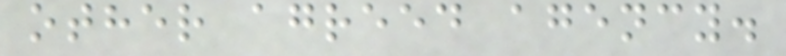other agreed agency.
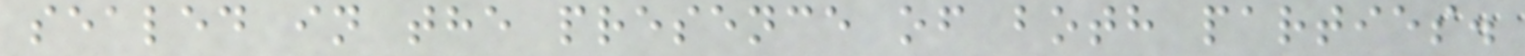sealed in the presence of both parties.
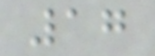17
